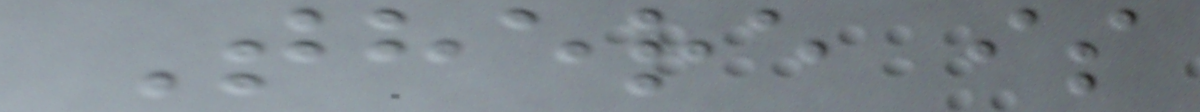There is
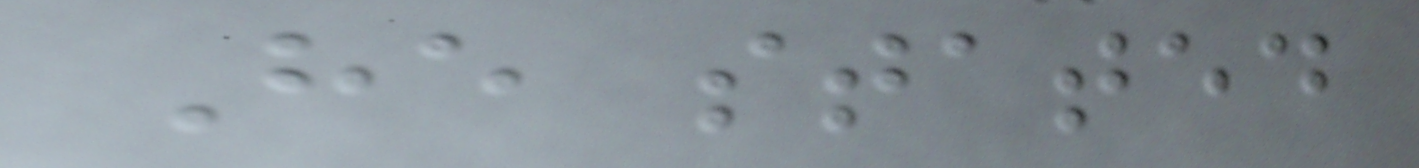He stated
